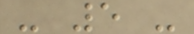- 5 -
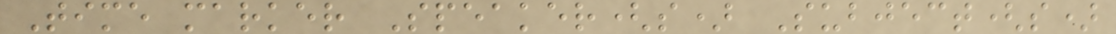Time marker Speaker(s) Subject(s)
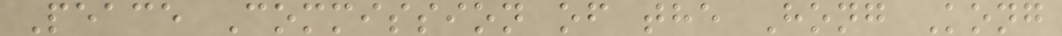Peace Commission of the Hong Kong
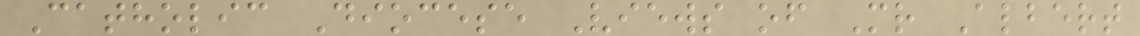Catholic Diocese Views of Mr Albert
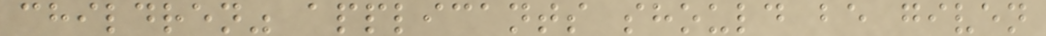children" applicants should be given
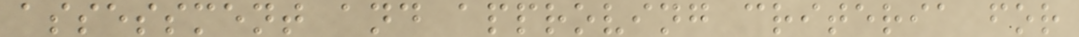assessment and approving criteria for
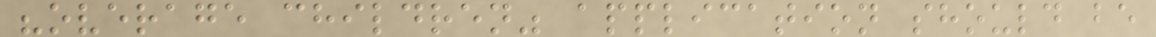"overage children" application should be
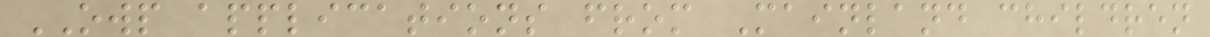OWP applications from Mainland children
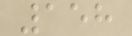158
